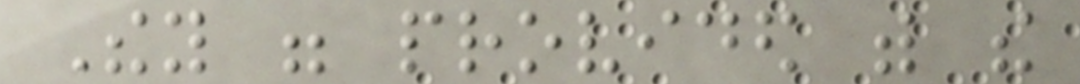They were provided with the
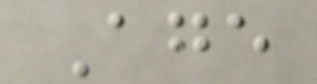Age
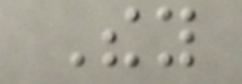They
